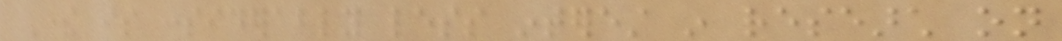There is considerably less interest in research on
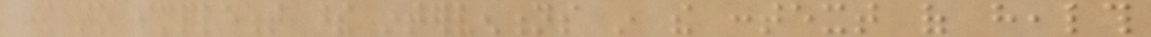how to implement these interventions in the context of health
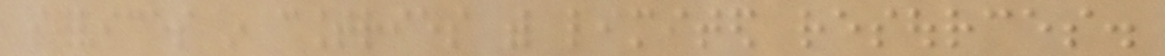services in countries with limited resources.
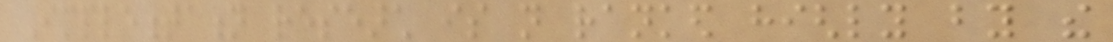Implementation research is not ranked highly by the
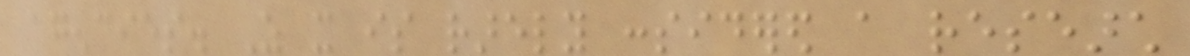agencies. As it is rarely considered a research
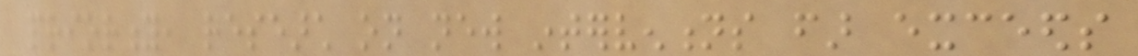priority, research on new interventions far exceeds
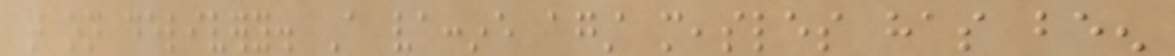that on delivery. A vaccine against measles has been
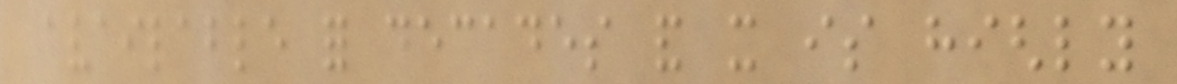available for decades and it is highly
